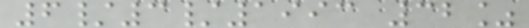6/3/1993 32%
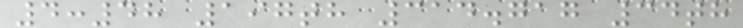4:48 197th 314.717 34th
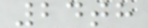24th
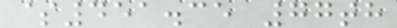$451.35 77th
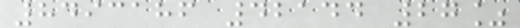8493186 42144 27%
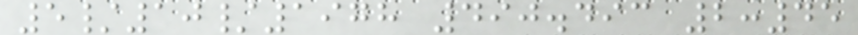5/10/1978 490.493 2:45
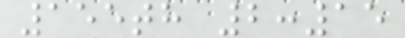155th 2:15
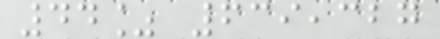44% 639,327
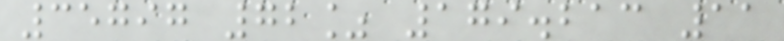35797 72% 179.213 11
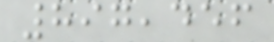897,456
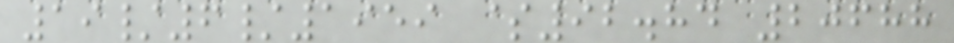19/6/1959 $92.84 20688
